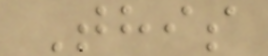This
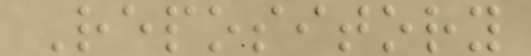Repository
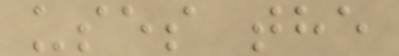uses the
